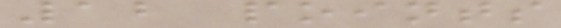12 points
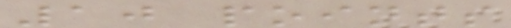10 points
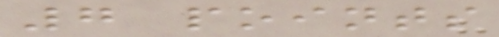7 points
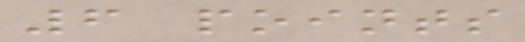6 points
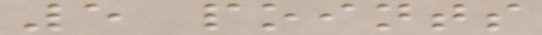5 points
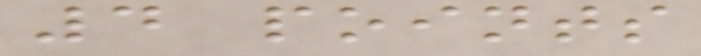4 points
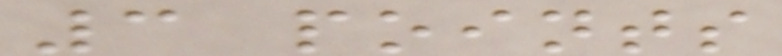3 points
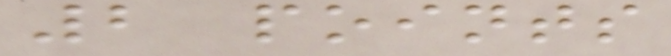2 points
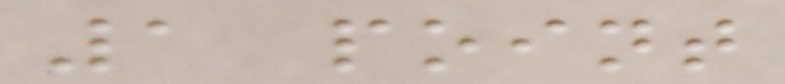1 point
